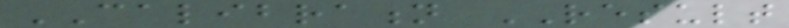CALIBRATION RESULT
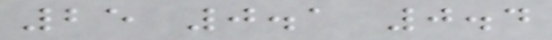25 0.1 0.4
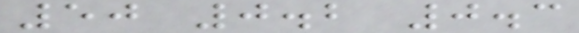50 0.2 0.3
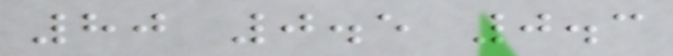80 0.5 0.3
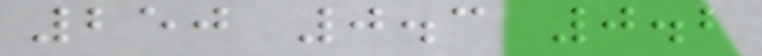250 0.3 0.2
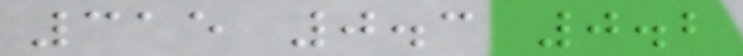315 0.3 0.2
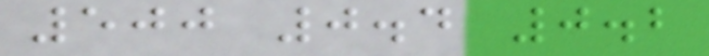500 0.4 0.2
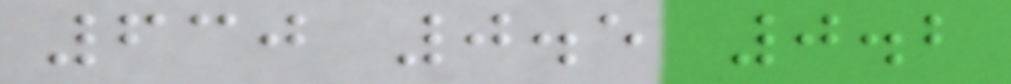630 0.5 0.2
